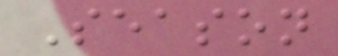Season
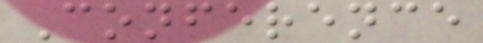Conference
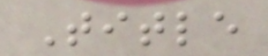Title
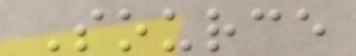Source
